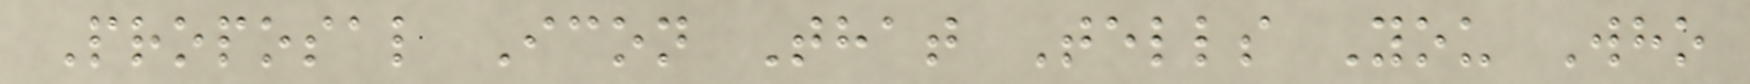Proposal Icon That Tells You Who
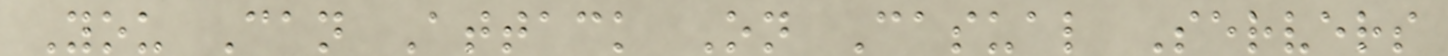You Can Attack On Casual Servers
